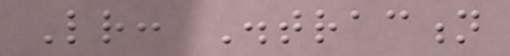Letter: Distraction
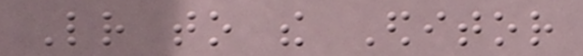Letter to the Editor
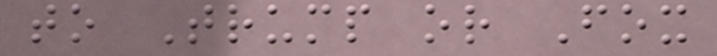to Trump or Fox
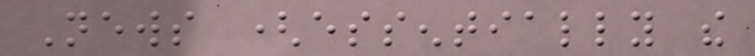News (essentially the
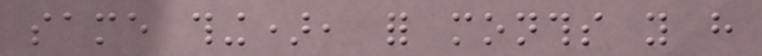same thing), for months you have
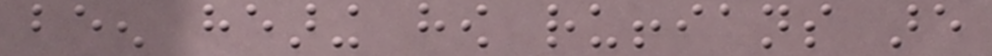been hearing how ruffians are
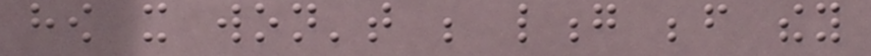how it won't be long before they
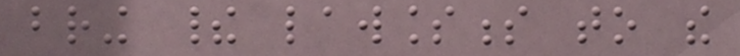bring their lawlessness to the
